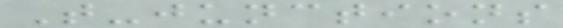T-junctions
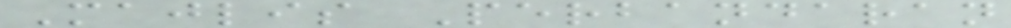Majlis Perbandaran
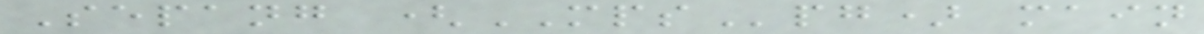Sepang (MPSpg) main
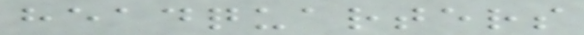headquarters
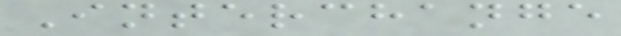Interchange
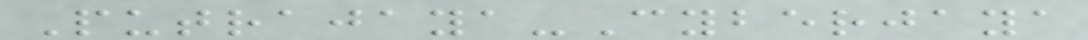Putrajaya-Cyberjaya
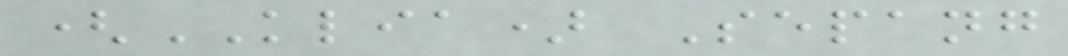(KLIA) Sepang
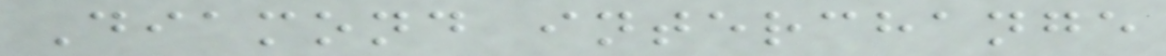Diamond interchange
